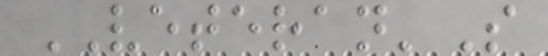VETERAN'S
